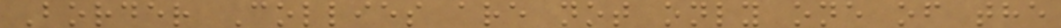Border Collies are not only one of the
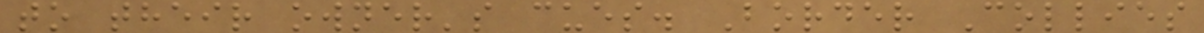to their owner's cues. Border Collies
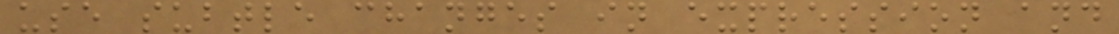use subtle changes in expression and
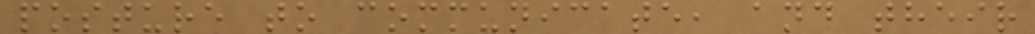posture to communicate, and their
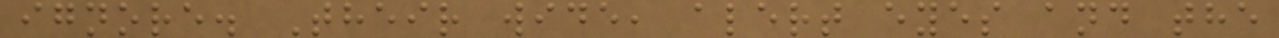ignore. Their wide, alert eyes and the
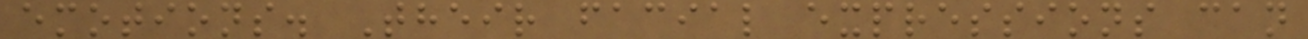emotions. Their facial expressions can
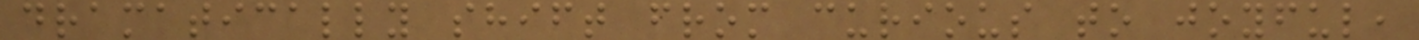dramatically shift from curious to joyful,
